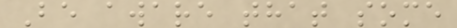Be aware that some
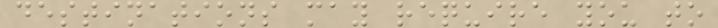destinations may require you to
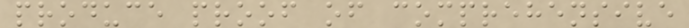produce proof of comprehensive
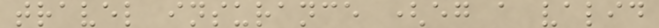travel insurance (eg a valid
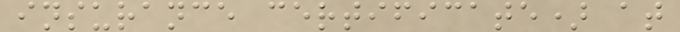insurance certificate) at
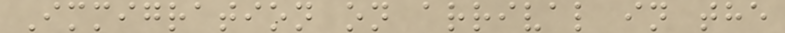Immigration on arrival in the
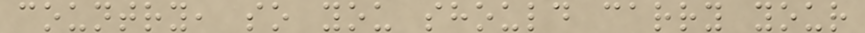country, so you should carry your
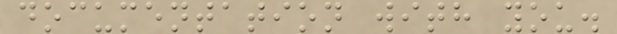documentation with you.
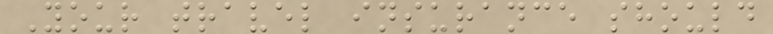Your travel insurance should
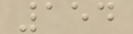154
